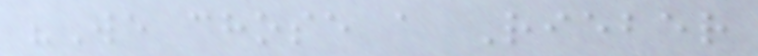"We chose a Rieber
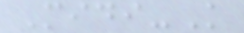Midi-K
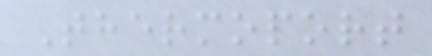Thermoport
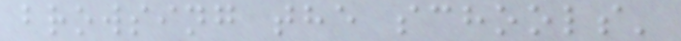browsing the schools'
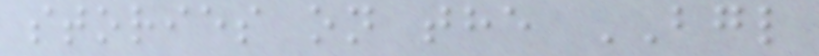stories on the BGL
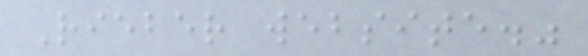Rieber website."
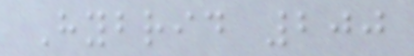Hybrid 200
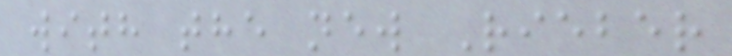with the new Rieber
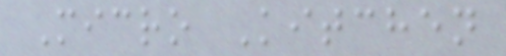Micro Kitchen
